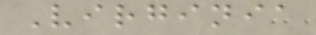Virginia
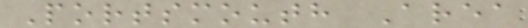Portsmouth Area
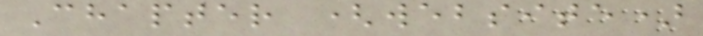Chapter (website)
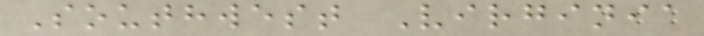Southwest Virginia
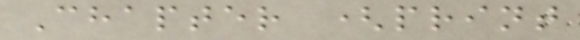Chapter (print
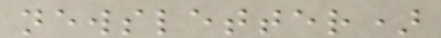newsletter)
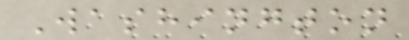Washington
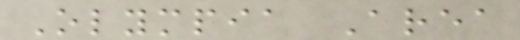Olympia Area
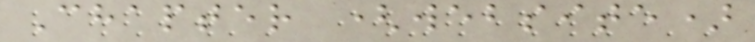Chapter (website)
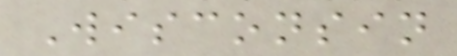Wisconsin
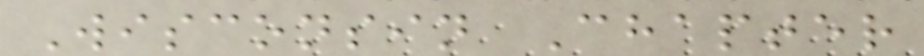Wisconsin Chapter
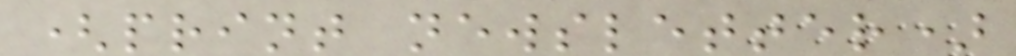(print newsletter)
